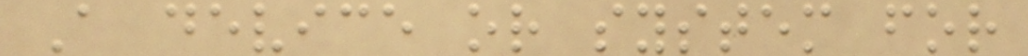A device or system for
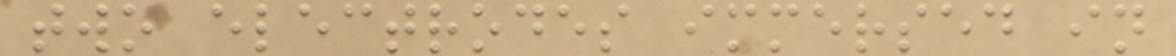two electrodes immersed in
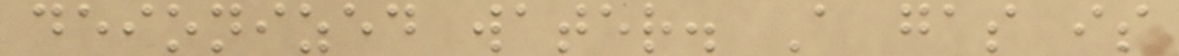deionized water. A gas is
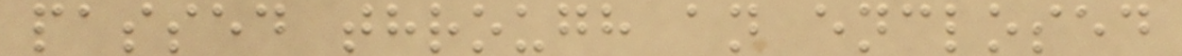passed through an enclosed
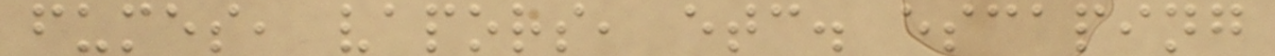fumes, vapors, etc. escaping
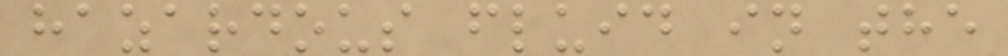hazardous fluid in the
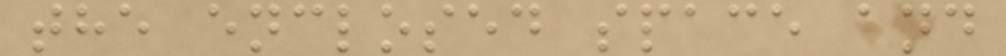the enclosed space and
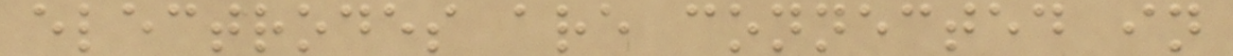electrodes are connected in
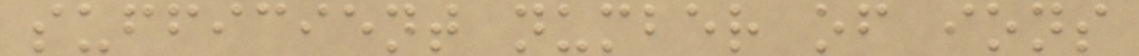sufficient number of ions
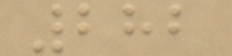282
